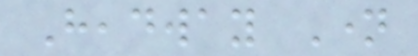Headway Name
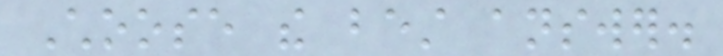Choose the best answer.
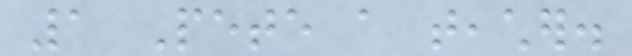1 Pete a teacher.
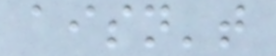aisn't
